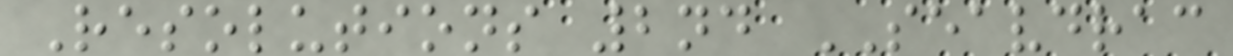Resolutions 2nd SEAVDRAC
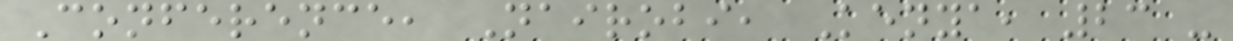Conference, Nairobi, Kenya, 23 -
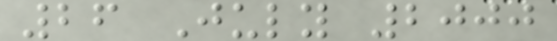26 July 2000
